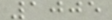1005
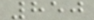850
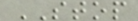STOP
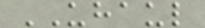UHAUL
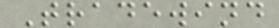Tradewind
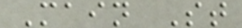Main St
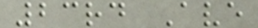23rd Ave
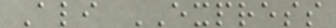Ali EXPRESS
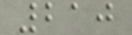210
